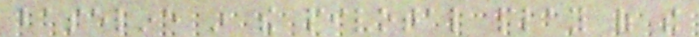baseline in the pivotal play of the
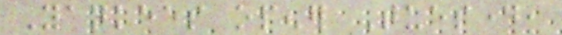Yankees opener Tuesday,
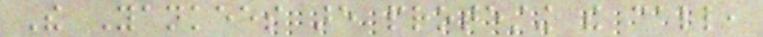The Yankees are protesting the call,
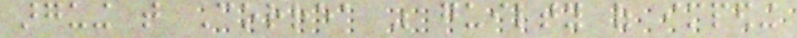arguing that Correa was guilty of impeding
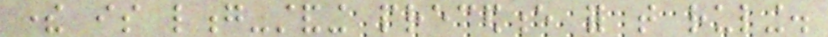there is long-standing precedence for that ruling.
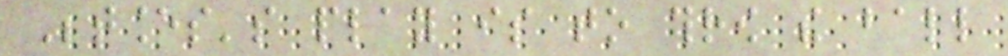Betances's play is to throw the ball
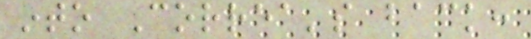into Correa's back:
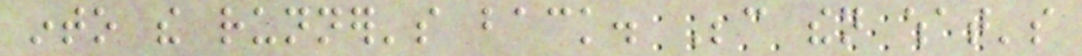into the runner's back. Because then what's
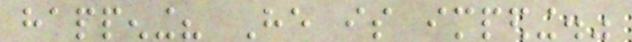happening? He is impeding."
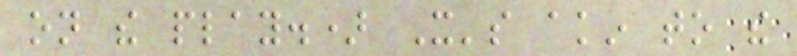on the play.) It's akin to the
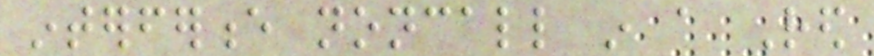interference noncall in a Red
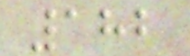182
